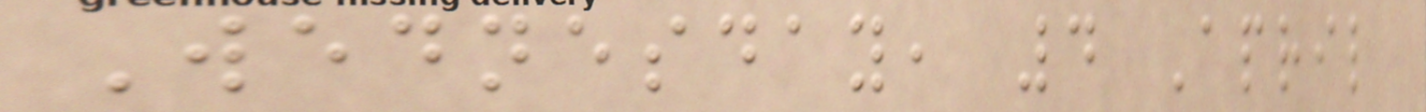Wednesday, 4 April
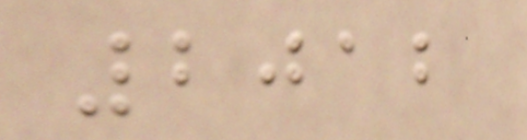2012
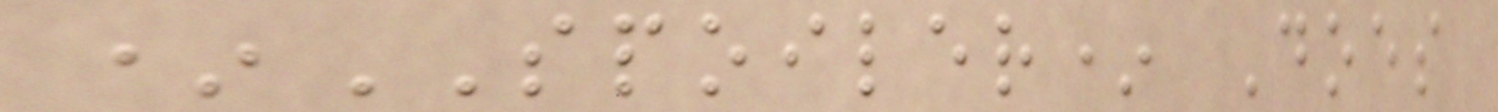*SPOILER* Does
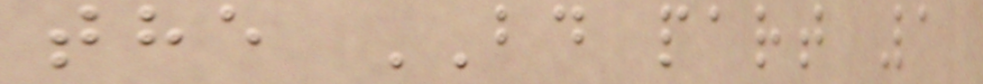the BD part 1
